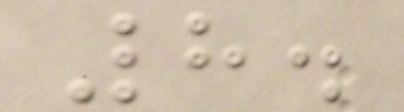8.
